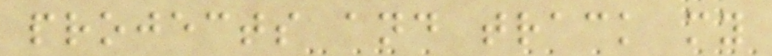projects and track my
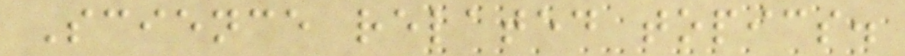Science related topics.
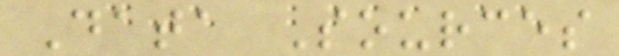Data Sources
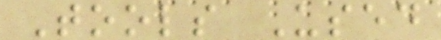Tools Used
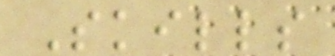Skills
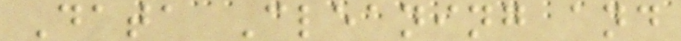Data Cleaning and
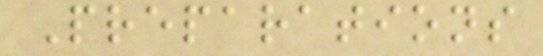Preparations
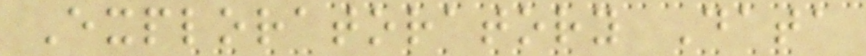Exploratoratory Data
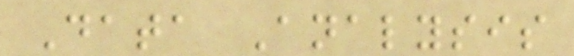Data Analysis
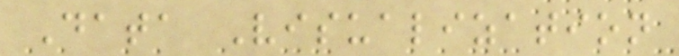Data Visualization
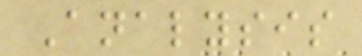Analysis
